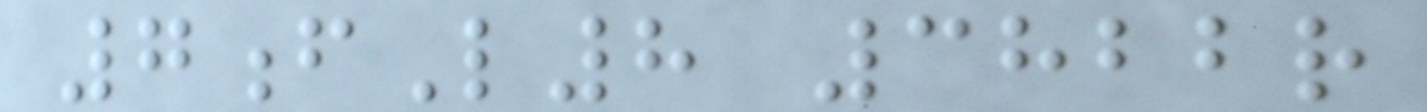7fL8 3822r
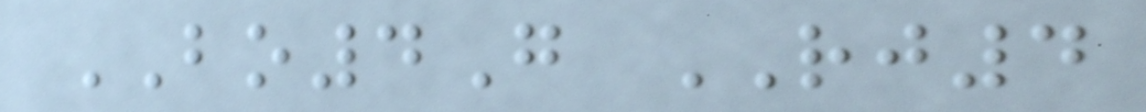BO4G RJ4
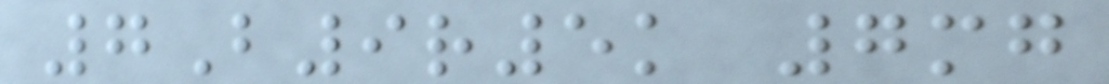7B9r5k 7mg
